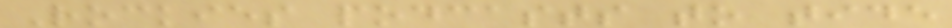Rockies podcasts to tide
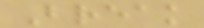Break
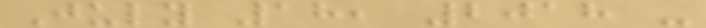July 18, 2018 -
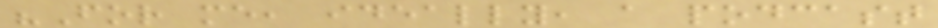"For me, ideally, a podcast
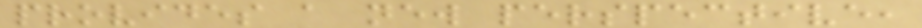provides a new perspective,
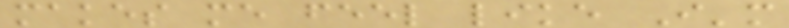makes me feel like I'm
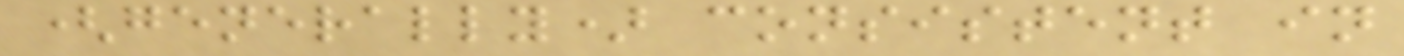(generally) consistent in
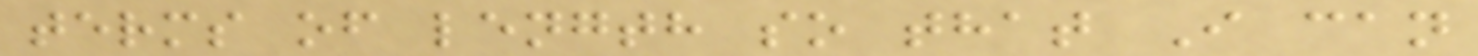terms of length so that I can
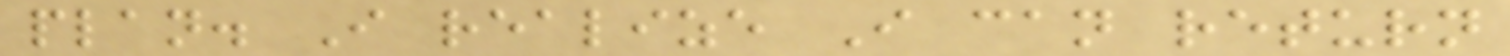plan. I realize I can return
